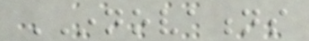INNOVATIONS
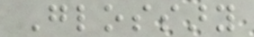Glossary
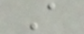A
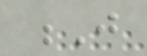J
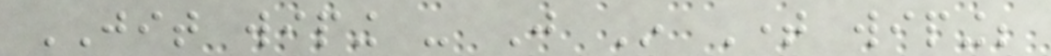JIT wiping - Just In Time wiping;
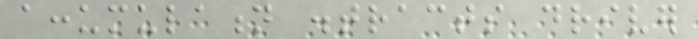accumulation distracts driver
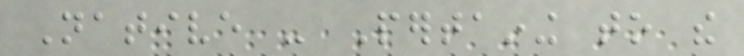Native - Pertaining to the
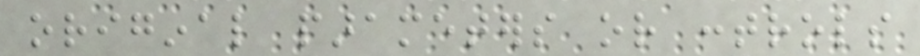original parameters or controls
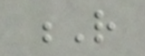R
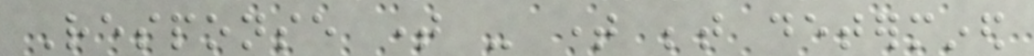Response time - time between determined
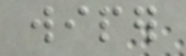wiper
